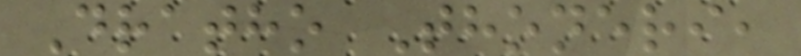Dratho Thoneri,
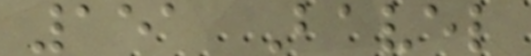151 Bavel
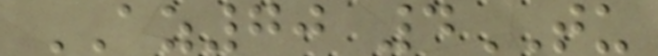AZ70 4TU
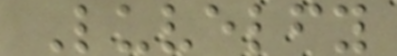Luvelfy
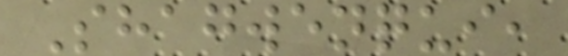Shagwenqui,
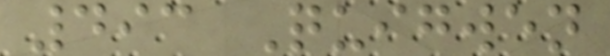493 Quigwen
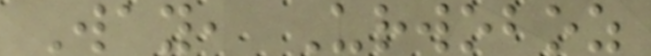Way, Urwoboz
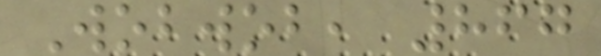Wobwob, 867
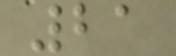21
